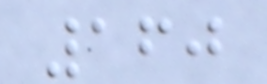160
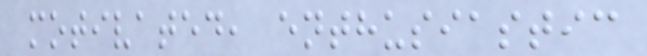motivated, enthusiastic
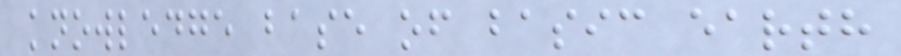knowledge base of basic earth
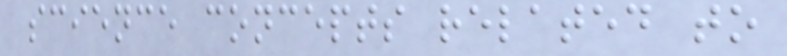science concepts related to
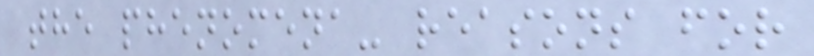the phenomena- reasons for
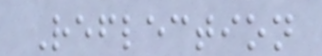Reflection
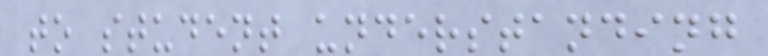to student understanding
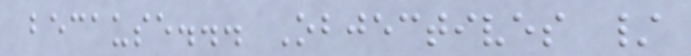because... Objectives /
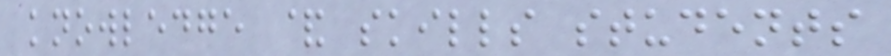knowledge & skills students
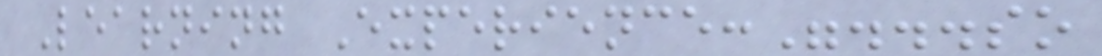Learning Experience:"...so
